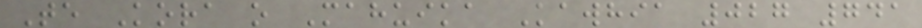Te Kora o Mahuika Kawhia 027 741
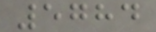5784
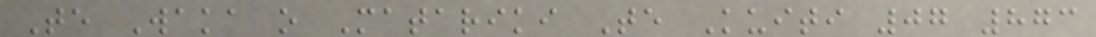Te Waka o Matariki Te Kuiti 07 873
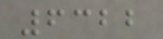6322
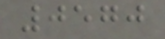0570
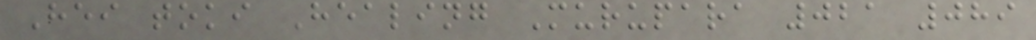Hei toki Healing Murupara 021 089
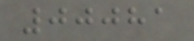00081
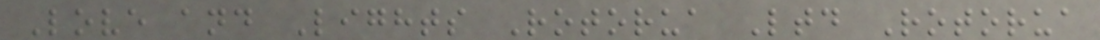Love and Lights Rotorua Ltd Rotorua
